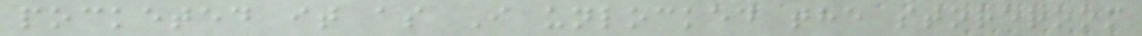pocketed it as I unlocked the storeroom
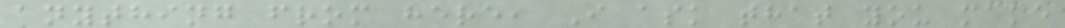anything from here, I ask that you make
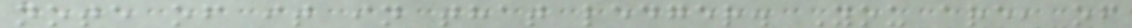note of it in that ledger. You are, of
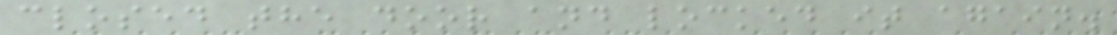closed the door and locked it again.
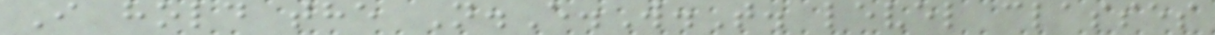I hold the N.E.W.T. level classes
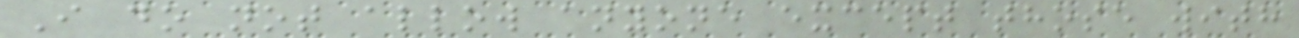I do not allow anyone except those with
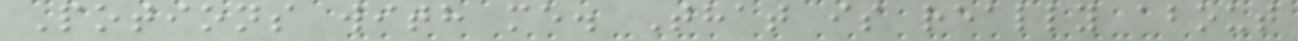Potions with me. That is really about
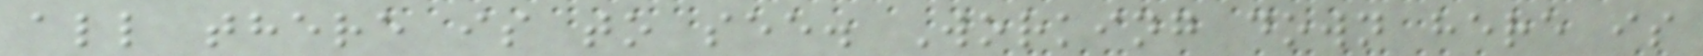all there is to see. Working down here is
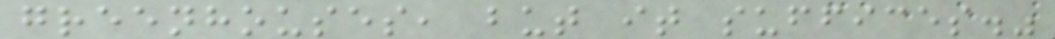greenhouses, but it suffices."
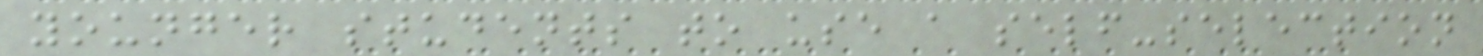younger students to use a self-selection
